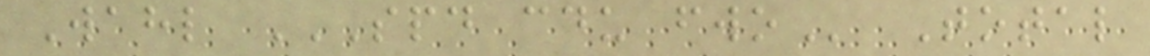Wahl SPD CDU FWO Total
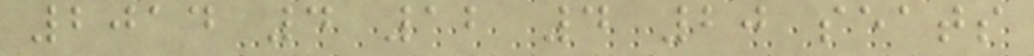2014 4 12 4 20 seats
